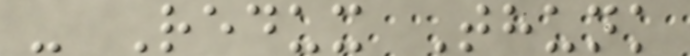- Redux Thunk
